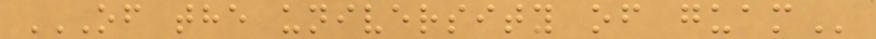OF THE UNIVERSITY OF GUAM
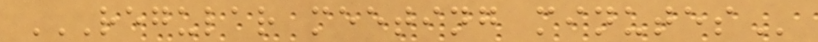REGULAR MEETING MINUTES
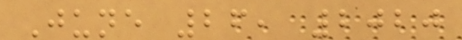June 26, 2020
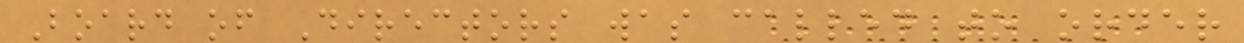Board of Directors was called to order
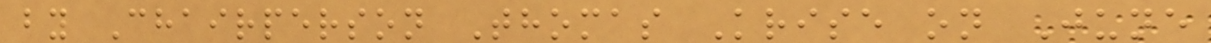by Chairperson Thomas Krise on June
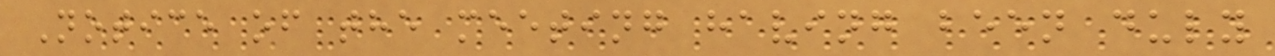Notice of the meeting having been duly
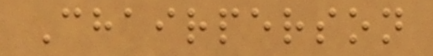Chairperson
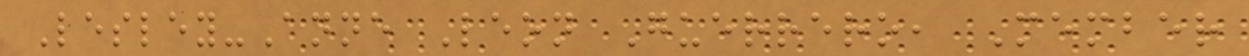Lesley-Anne Leon Guerrero, Member
